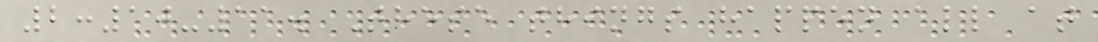2:10-11. These things happen all at
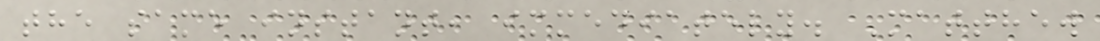the same instant, immediately. Matthew
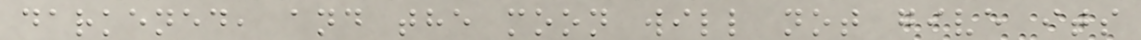darkened, and the moon will not give its
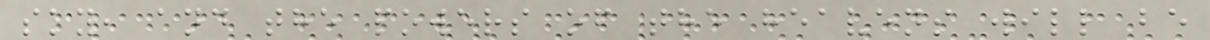sky, and the powers of the heavens will be
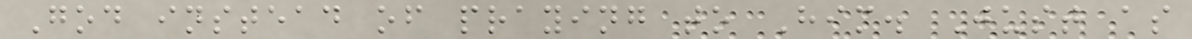God instead of praying to Him. Just as
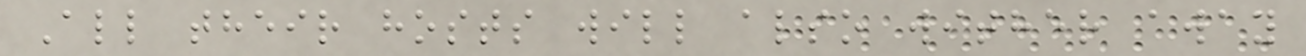All their hosts will also wither away
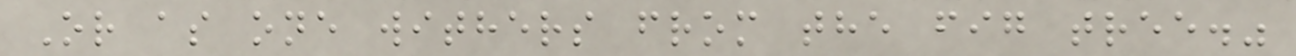Or as one withers from the fig tree."
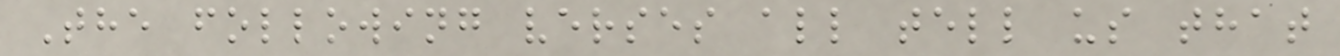The following verses all tell us that
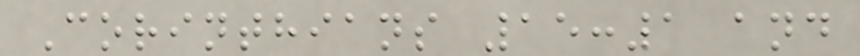Corinthians 15:1 and
